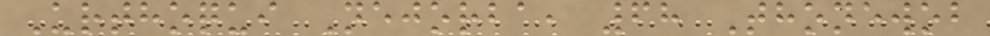Urthoqui Nejorba, 68 Thonewob
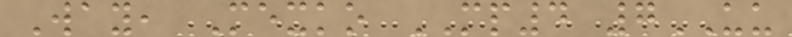Way, Mexko MP4 7UU
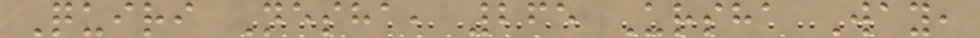Quiri Nesha, 265 Ursha Way,
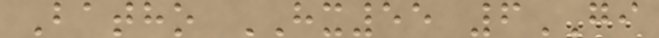Batho HX55 6GI
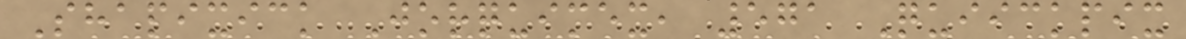Shapixick Jorquimex, 571 Quiickpix
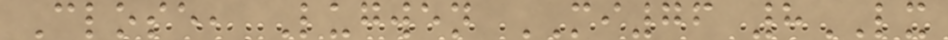Close, Lugwen MI76 8LX
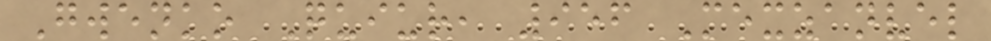Gwenko Quiur, 956 Mexzanvel
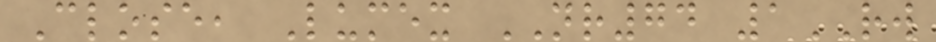Close, Lumex NR74 1RW
